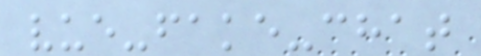vue-fake-chat
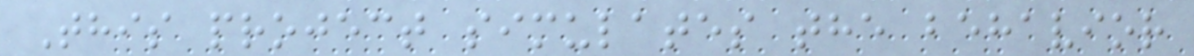This project simulates the behavior
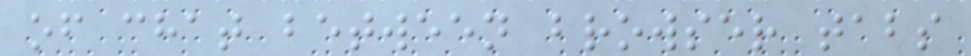of chat between browser tabs
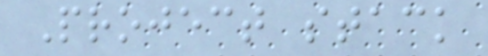Project stack
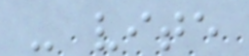- vite
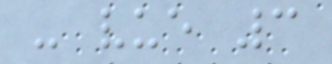- vue 3
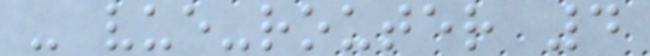- vue-router 4
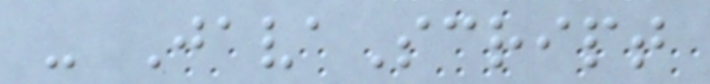- JavaScript
